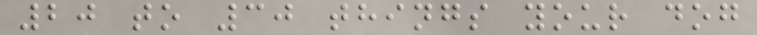20 to 30 things your dog
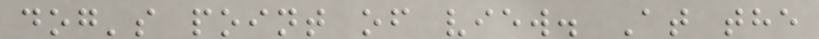dog's point of view. At the
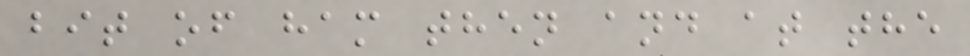bit of ham then and at the
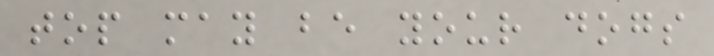top may be your dogs
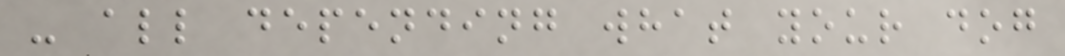- all depending what your dog
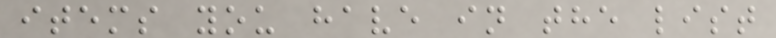items you have in the list
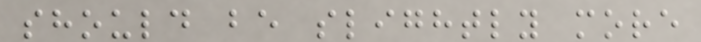should be slightly more
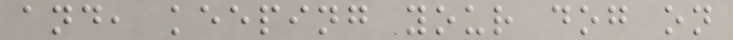and, keeping your dog on
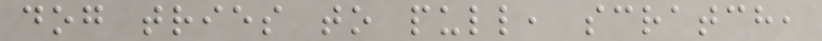dog tries to pull, scratch,
